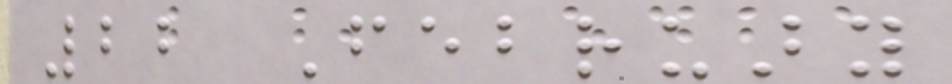22 February
